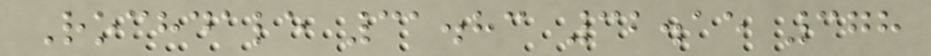Rochdale 31.83 32.15 378
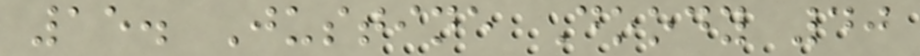15. Justine Doody 40
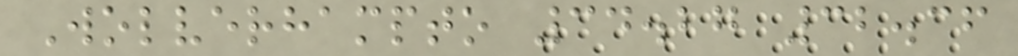Wolverhampto 34.27 32.36
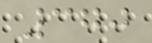370
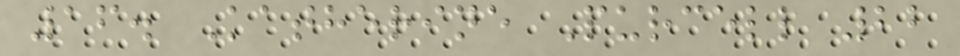16. Katherine Purcell 22
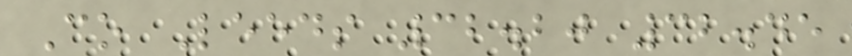Co Leeds 32.20 32.45
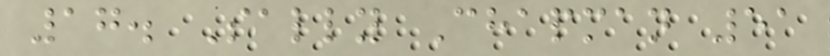17. Sally Chapman 51
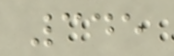345
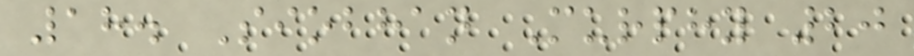18. Siobhan Murphy 20
